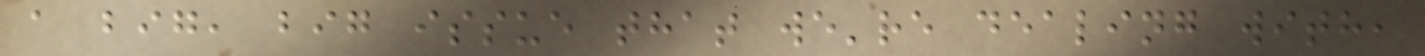a big, big issue that we're dealing with,
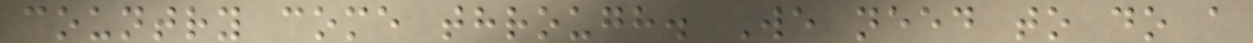country come through. We need to do a
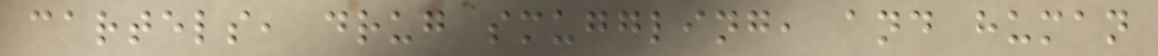cartels, drug smuggling, and human
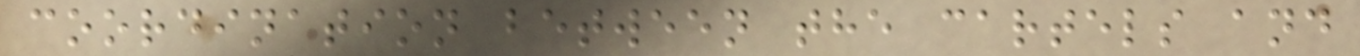coordination between the cartels and
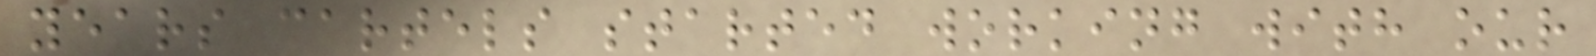years cartels started working with our
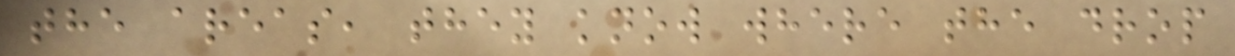the areas, they know where the drop
